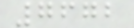7672
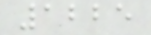1225
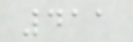411
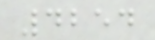4254
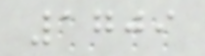1709
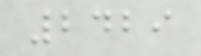2429
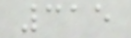315
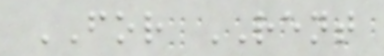FOR RENT
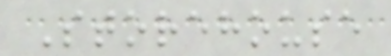Storehouse
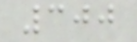300
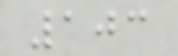103
